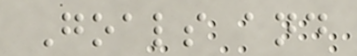Goals and
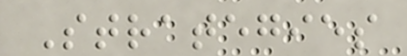Strategies
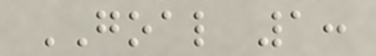GOAL 1:
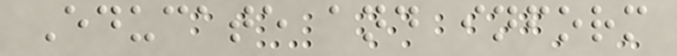Educate and inform
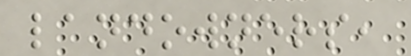landowners,
